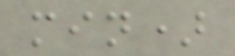min)
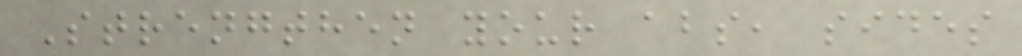Strengthen your abs, sides
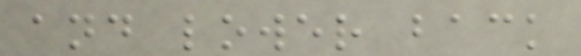and lower back
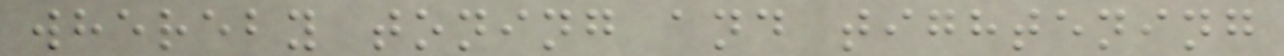whereby toning and tightening
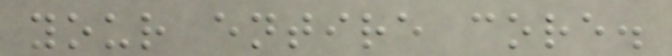your entire core.
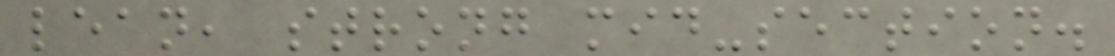lean, strong mid-section.
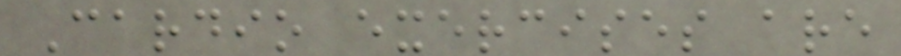Cardio exercises are
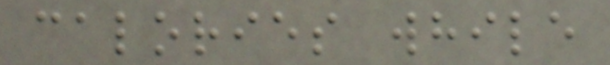calories while
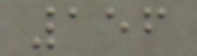156
